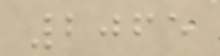2065
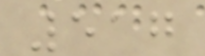517
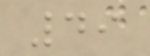49
